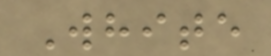White
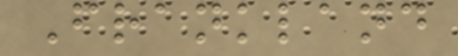Frankland
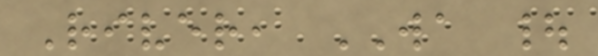River, WA |
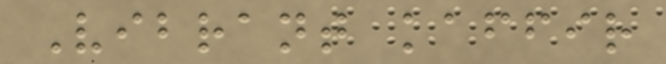Vibrant kaffir
